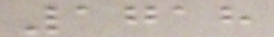1718
